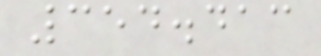354.413
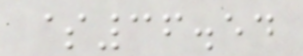$36.54
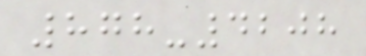878-4208
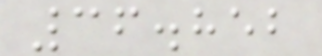36.852
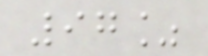97%
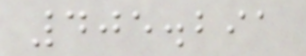405.291
